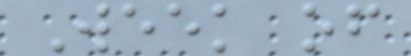Week of
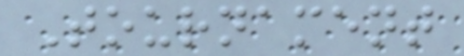Tournament
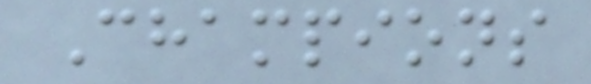Champions
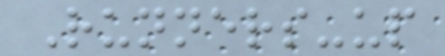Runners-up
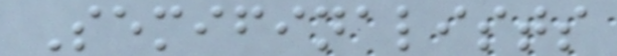Semifinalists
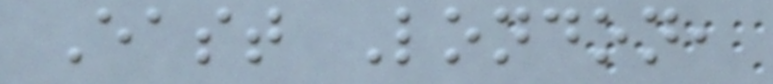East London,
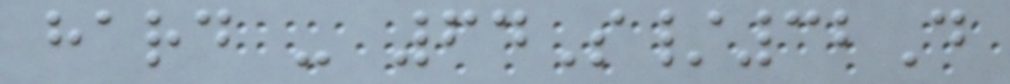hard - 64S/32D
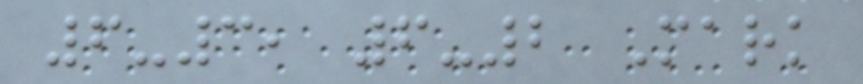6-3, 6-2 Mark
